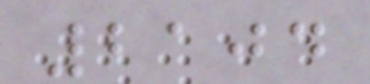2104
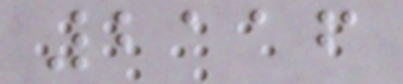2116
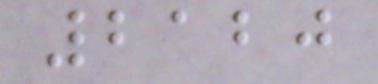2120
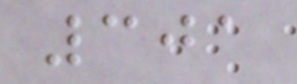301
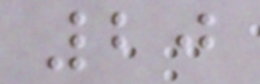20
